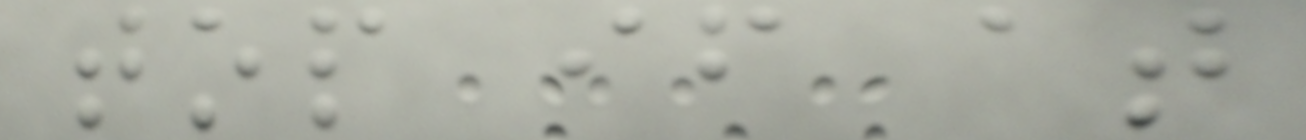top if at
